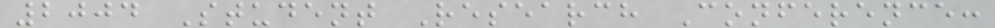2004 Student Research Conference:
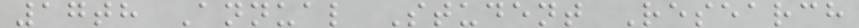17th Annual Student Research
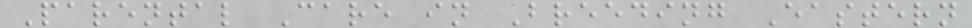Parental Care in Breeding Eastern
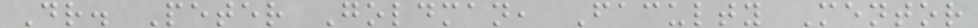Dr. Peter Goldman, Faculty Mentor
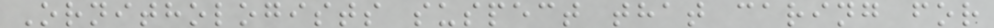Ornithologists suspect that caring for
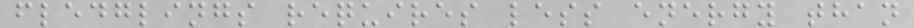fledglings requires less energy than
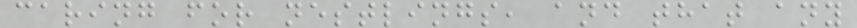caring for nestlings, and that any
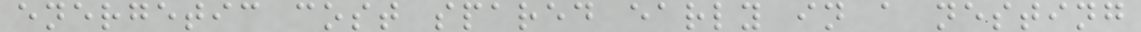energetic cost spared early in a nesting
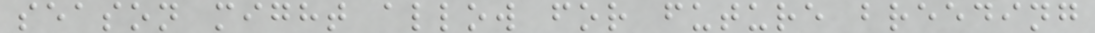season might allow for future breeding
